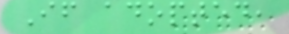If adopted,
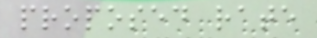proposed rate
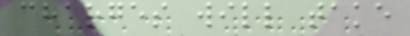charges will take
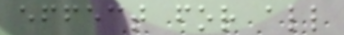effect for all
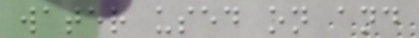water used on and
